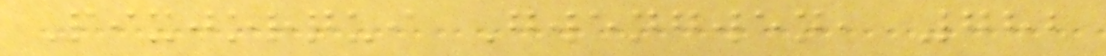Pixjorqui Gwengwen, 782
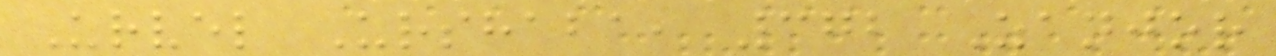Urvel Urshaba, 372 Zanjor
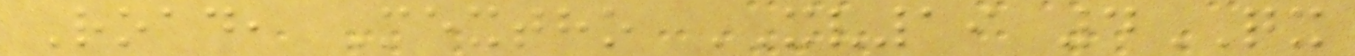Road, Mextho XV19 4QX
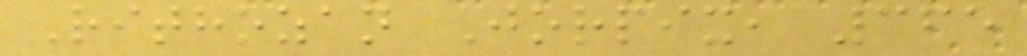Rithozan Jorpix, 365
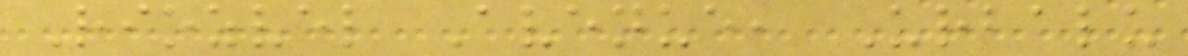Riozvel Avenue, Urbalu
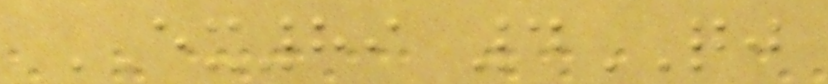EX89 4QJ
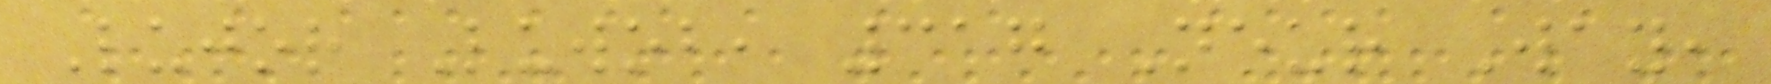Lujor Luwob, 317 Neur Way,
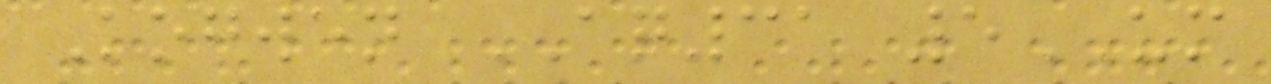Kogwen AQ31 5UM
